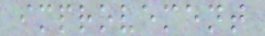improvement
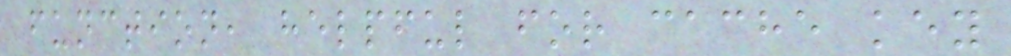function, helpful for cache key
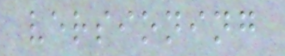versioning
